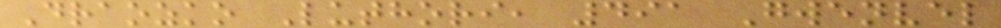Draozko Luthori, 491 Gwenvel
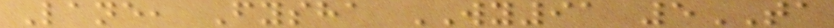Lane, Fysha WY91 5TA
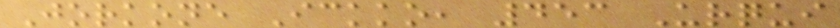Jorkone Ickko, 453 Urqui
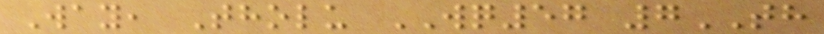Way, Tholu WQ57 7TH
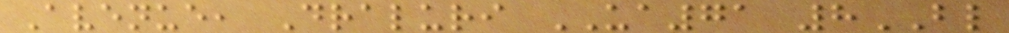Avenue, Draluri UA71 8BL
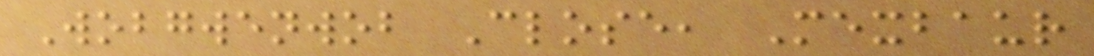Wobgwenwob Close, Mexbaur
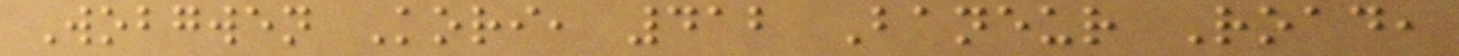Wobgwen Kori, 412 Baneur Road,
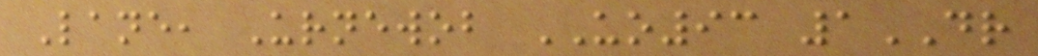Lane, Urnewob UO93 1DR
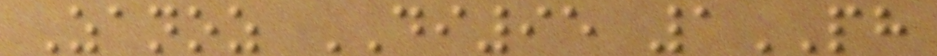Zanoz DI95 1PH
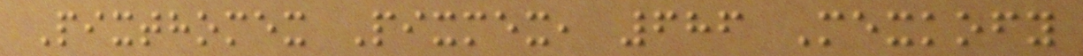Pixthomex Pixmex, 686 Mexkofy
